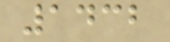1432
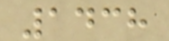1438
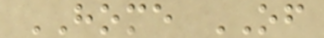HOME OF
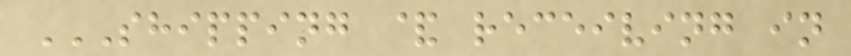SHIPPING & RECEIVING IN
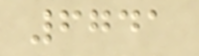6741
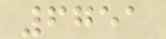6751
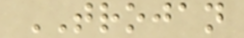TROJAN
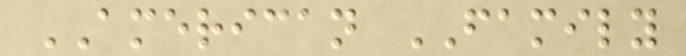AMERICAN FAMILY
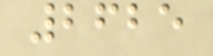2625
